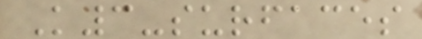K3-surfaces
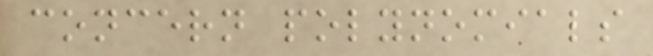concern polynomials
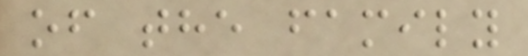of the family
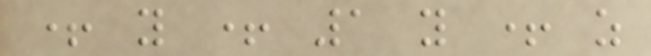+ y + 1 y + z
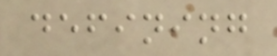defining
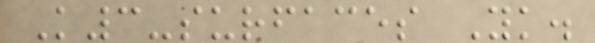K3-surfaces Yk.
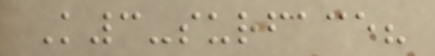K3-surface?
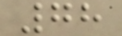78
